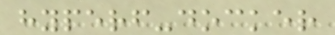hyperf-docker
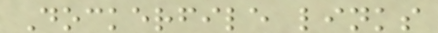Dockerfile links
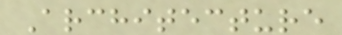Architecture
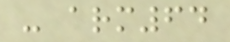- arm64
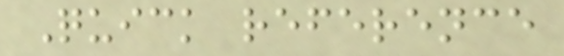Quick reference
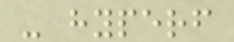- hyperf
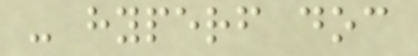- hyperf doc
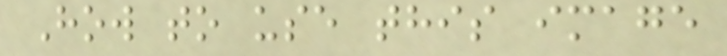How to use this image
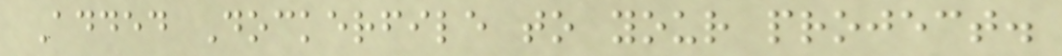Added Dockerfile to your project.
